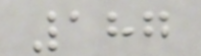187
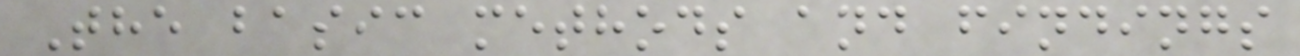The basic methods and findings
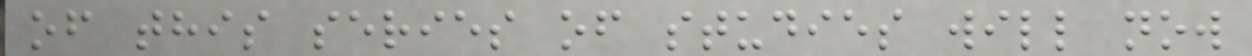of this series of studies will now
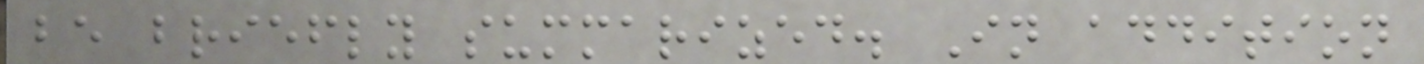be briefly summarized. In addition
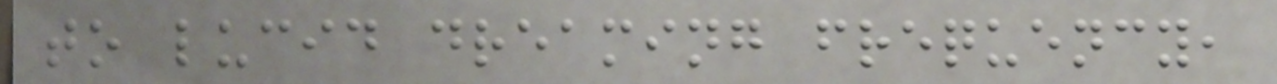to lucid dreaming frequency,
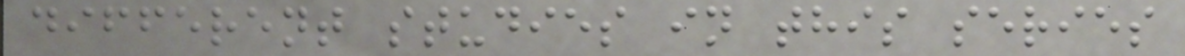different studies in this series
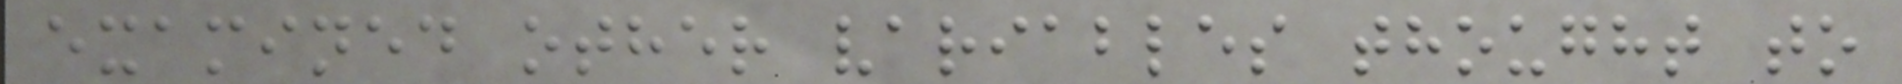examined other variables thought to
